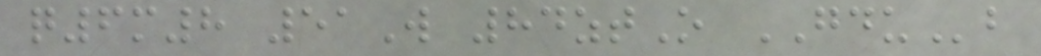q6m8 51W 84ztO GDUb
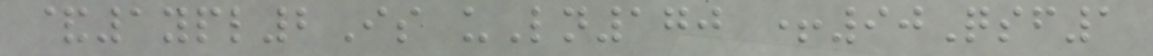&1ypl2Is uLn170 +90Qsf1
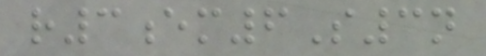r3em6S3n
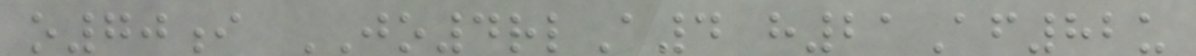o70i JO4rlA4 h21Af82u
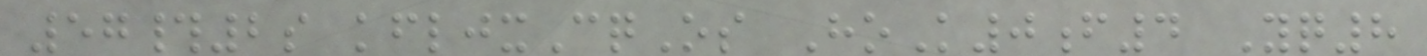57#2s kfljxCqOs HoK0f4 Yq8
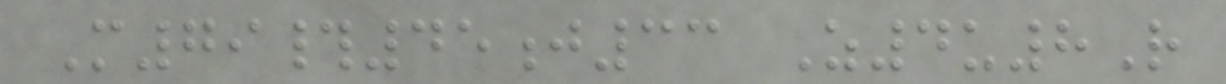M79#45j33 Z4u8R
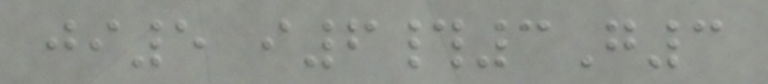ji5 i6#3G3
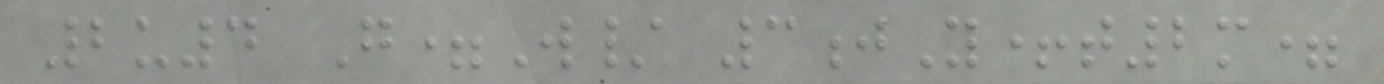2u4 G=W/ 3jY+t2m=
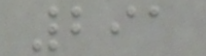291
